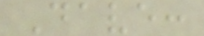Dave:
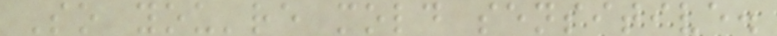So you're mold sensitive.
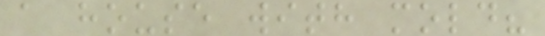a house with mold?
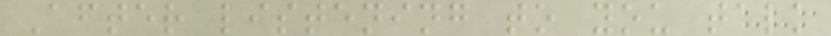After listening to you talk
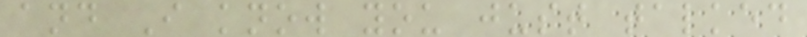and I know you just talked
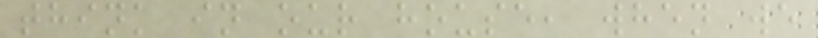think in our house, when we
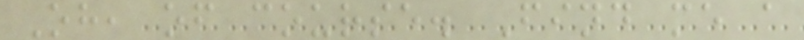Oh, of course. Find me a
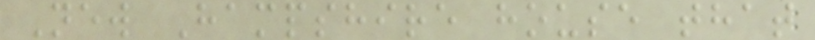New Hampshire house that
